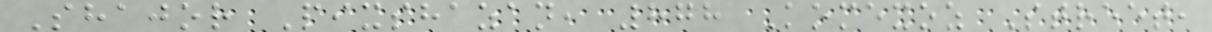Shajor Pixshazan, 878 Komexoz Street,
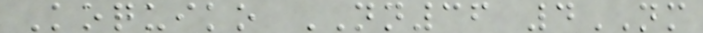Koquiko NN36 4NM
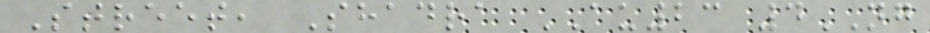Street, Shadra AU23 4NG
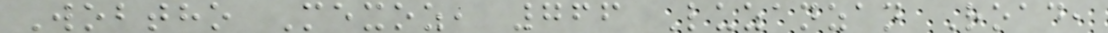Wobtho Mexoz, 766 Luzanzan Road,
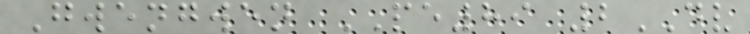Gwengwen PE89 2DV
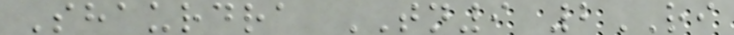Shaurdra TN9 2RI
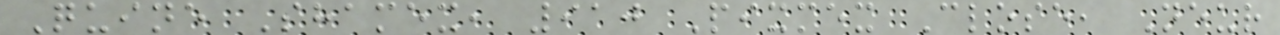Quine Shamex, 910 Pixmex Close, Neur
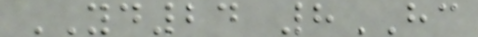YD24 8HC
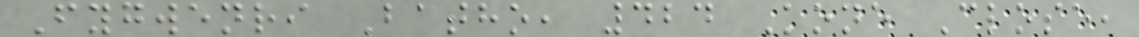Fygwenri Batho, 424 Kone Close,
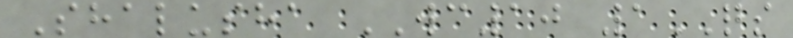Shalusha WC10 1QS
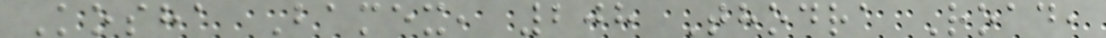Kosha Bamex, 208 Thodra Road,
